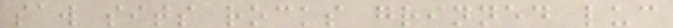saw sits rocks grinned luc
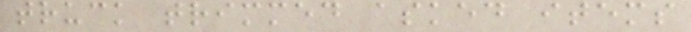truck trimmed asked items
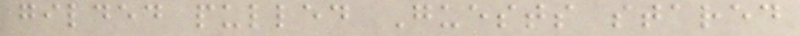gilded pulled Guests stared
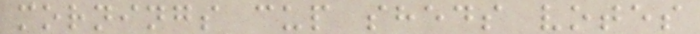mornings cup sheds votes
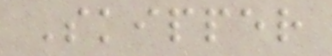Skipper
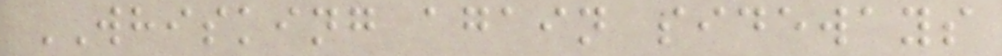WHISKING again sideways
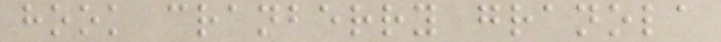hook cranberry granola
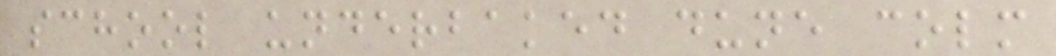school underbaked dune colm
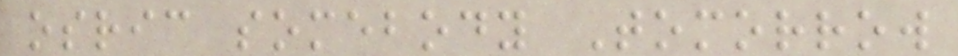osric somebody Tomorrow
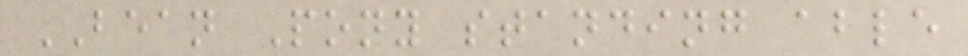BEAN Pony standing able
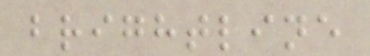brightline
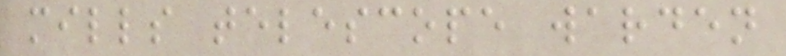mills telescope warden
